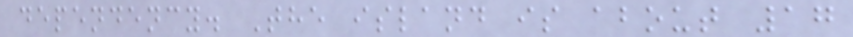dependency. The island is about 17
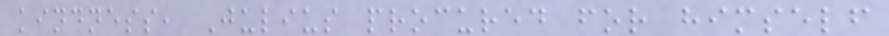kindness, Julius procured for himself
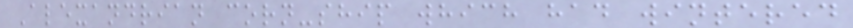Alexandrian corn-ship which had wintered
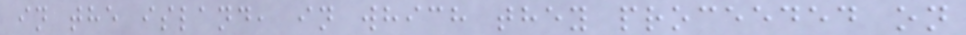in the island, in which they proceeded on
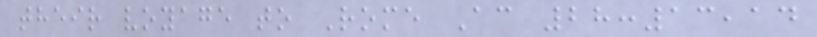their voyage to Rome Ac 28:13,14
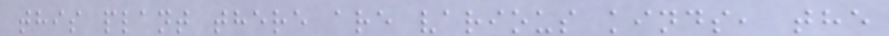this plant there are various kinds, the
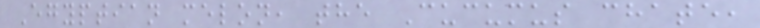Egyptian melon, the Cucumus chate,
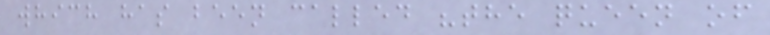which has been called "the queen of
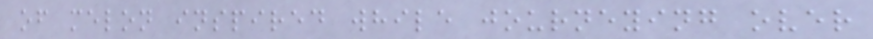of melon inspired while journeying over
